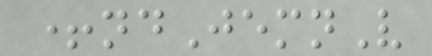+ndJemnV
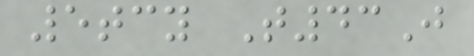5tcy T43J
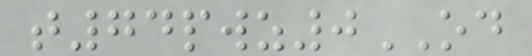t74pwz0OD
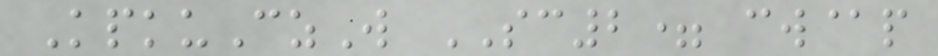KpkuCzW SC2= cw@p
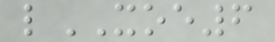lXOE6
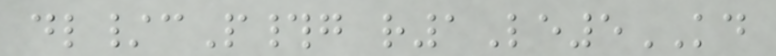dl/cP#g r1Le5KD
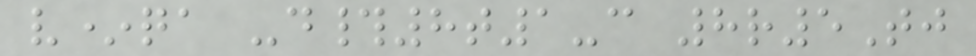v*qa -d#8t1-c 8r5Tj
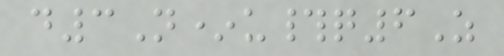d3N*u#q6Z
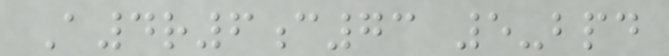A4r6c73 5-bpd
